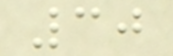30
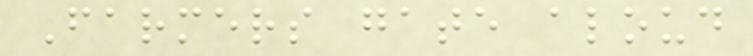Farmers gate aloud
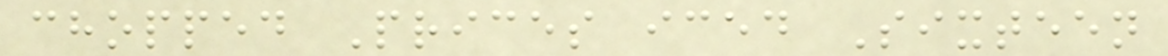chopped Prices iced Sixteen
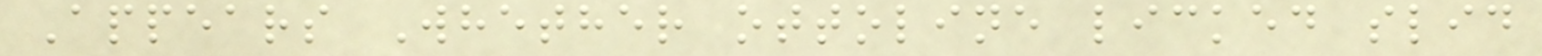Appears Whether ottoline licked slid
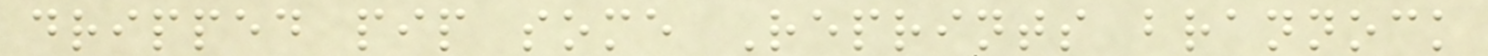dripped pip some Reprints brannock
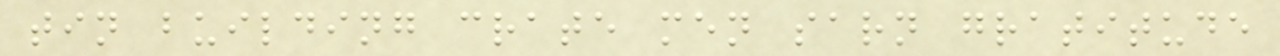tin building crate men sarn gratitude
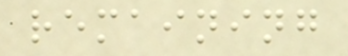remaining
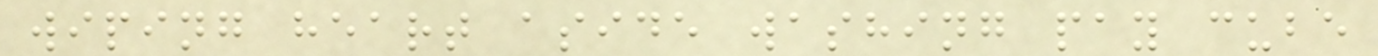wiping heart aside washing pay cube
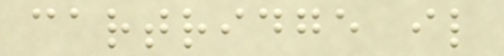cartridge il
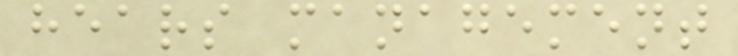hears management
